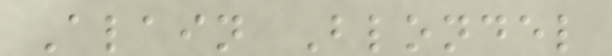Alain Blondel
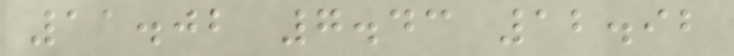11.02 7.43 12.92
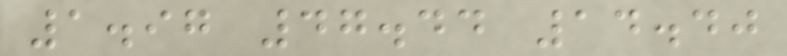1.97 47.44 14.40
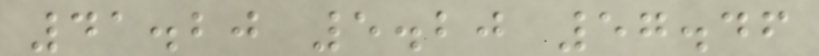41.20 5.20 57.46
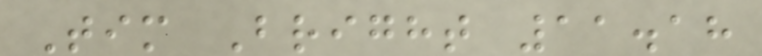Tim Bright 11.18
